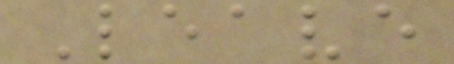Leave
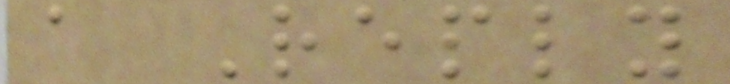a Reply
